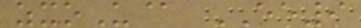zxoU@ EE9
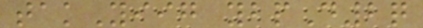takYiig ybpD2q
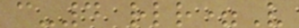c-4 rlr=V
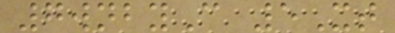7wnbyC 5Xt
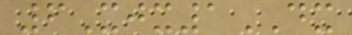6Xjx1DX
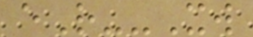eR--Xw
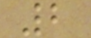2
